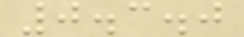0.3.0
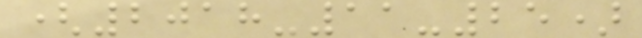(2018-11-25)
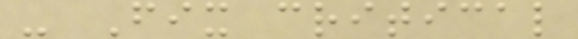- Fix critical
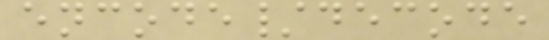encode/decode
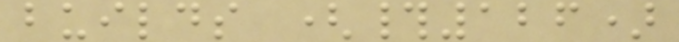builds (#126)
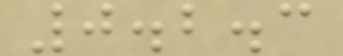0.2.3
